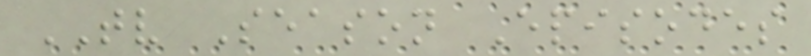TV Season Episodes
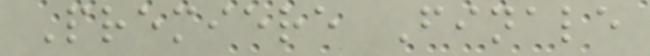Premiere Finale
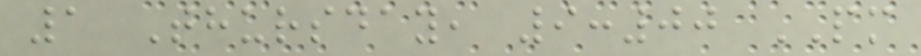1 Thursday, 9:00 PM
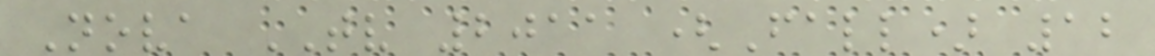Nova TV 2011 (Fall) 12
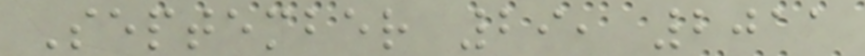September 29, 2011
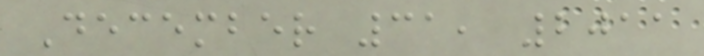December 31, 2011
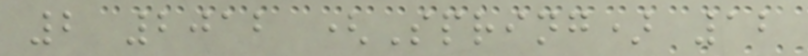2 2012 (Spring) 12
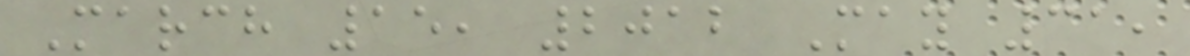March 15, 2012 May 31,
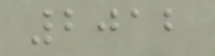2012
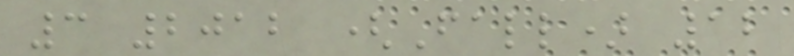3 2012 (Fall) 12
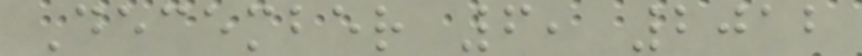December 6, 2012
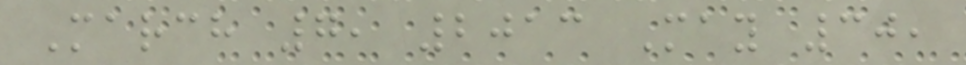March 7, 2013 May 30,
